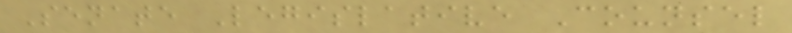Senate Legislative Counsel
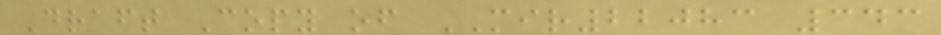Draft Copy of MIR22083 343
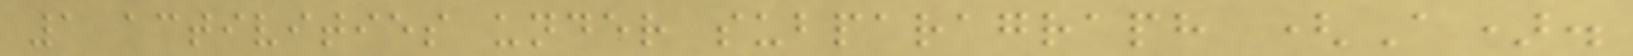1 activities under subparagraph (A).
